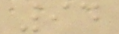94
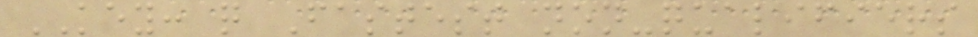KEY: q Fastest non-qualifiers
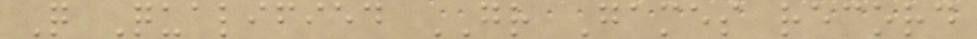Q Qualified GR Games record
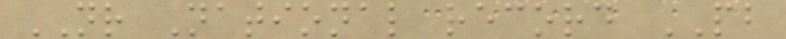NR National record PB
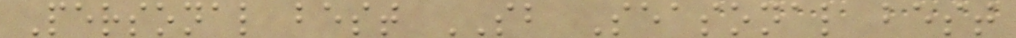Personal best SB Seasonal best
